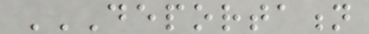DEPORTATION
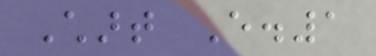Chart E.1
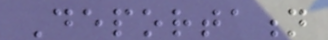Deportation
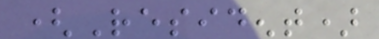(Resident)
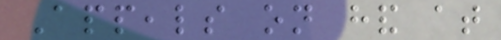Appeals on hand at
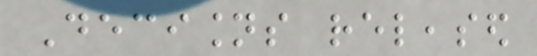Decisions released
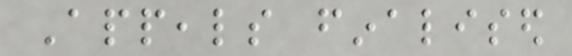Appeals finalised
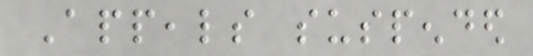Appeals suspended
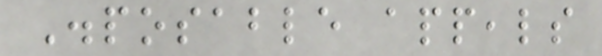Disposable appeals
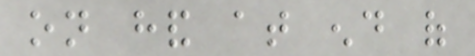on hand at end of
